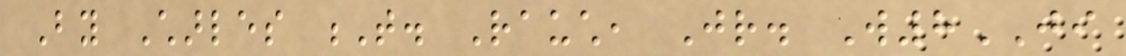By Charles T. Rauch, Jr. W8JI
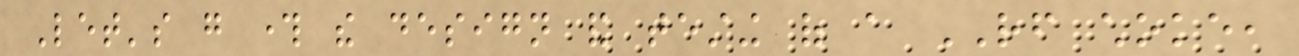Let's go through the design and testing of a RF choke,
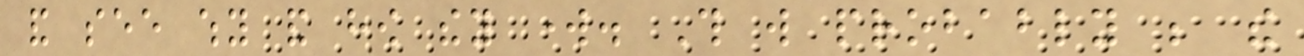and see why and how they work. This will probably be the
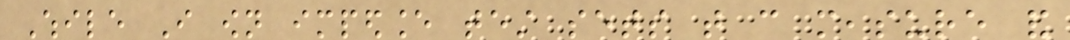While I own impedance test sets that can measure and
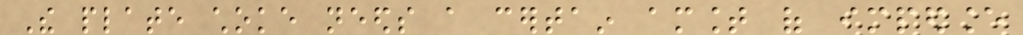The plate choke needs a certain amount of impedance
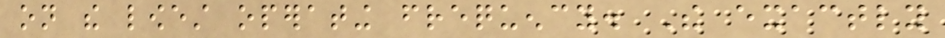on the lowest operating frequency. The exactly
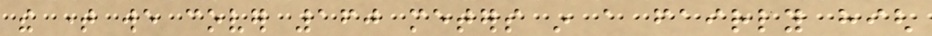the time we cover 160 meters in a fairly high
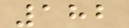182
